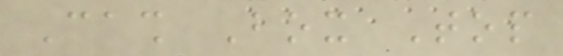Cash Box Top
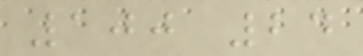100 24
